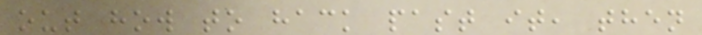out how to hack past it, then
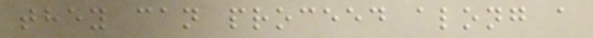they can proceed along a
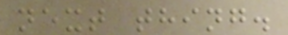next thing.
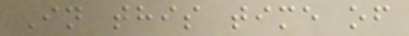In this time of
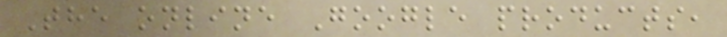The online Google products,
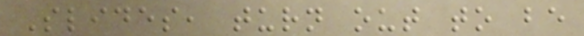Slides, turn out to be
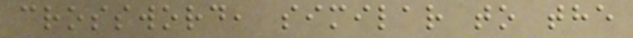crossword, similar to the
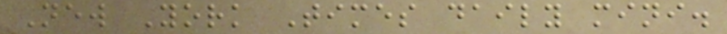New York Times daily mini.
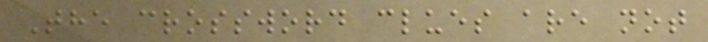The crossword clues are not
